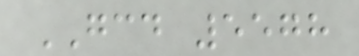GCD 5578
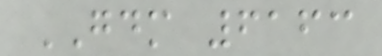GDM 6163
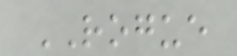ROGUE
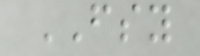FSY
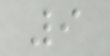9
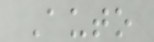Auto
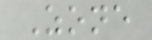Zone
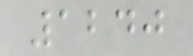1240
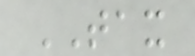TAX
